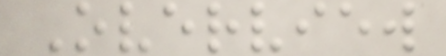Overview
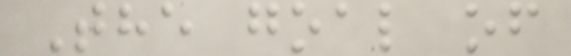The goal of
